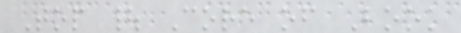Top | Core of Book
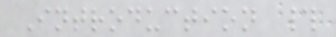Introduction #
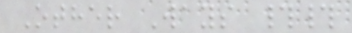Other Ways ##
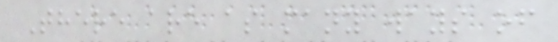There are as many ways of
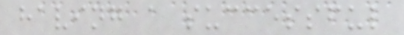having a successful
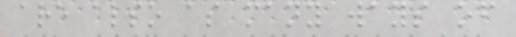are also as many ways of
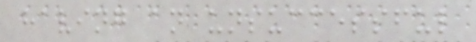having an unsuccessful
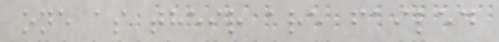one as their are failed
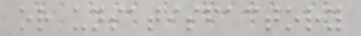or unsatisfactory
